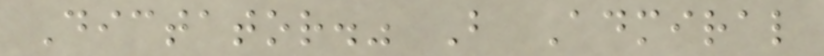Dictator." But Admiral
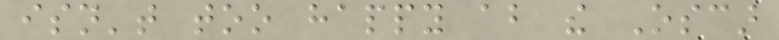isn't too happy about the Oscar
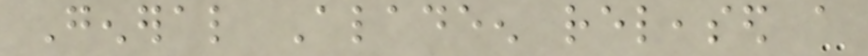General Aladeen released a
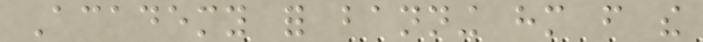Academy for banning him from the
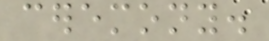ceremony.
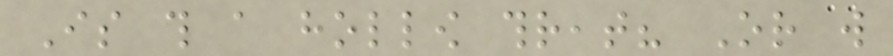Is this a hollow threat? Or will
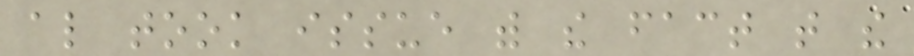also took issue with the fact that the
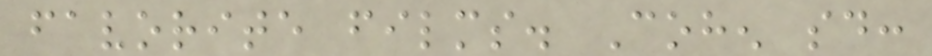favorite films. Cohen said:
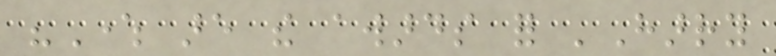"Where are the awards for 'Harry
